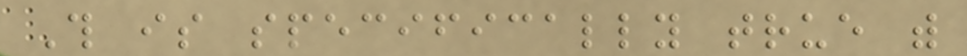This is specifically true with
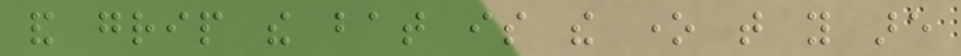and grip the bat is the one that you are
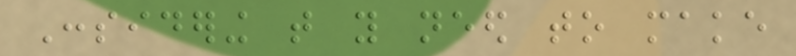Considering that you need to make
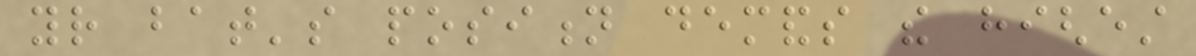your bat's position demands the highest
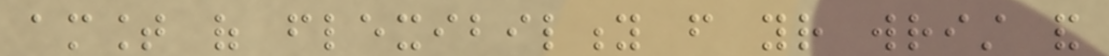amount of flexibility from your wrist and
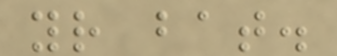your bat.
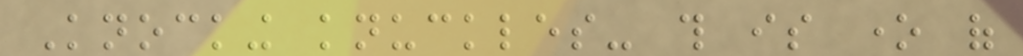Knocking knuckles- this is one of
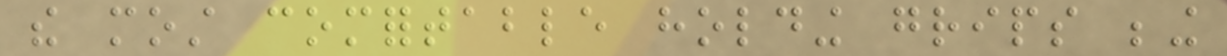the most comfortable holding grips being
